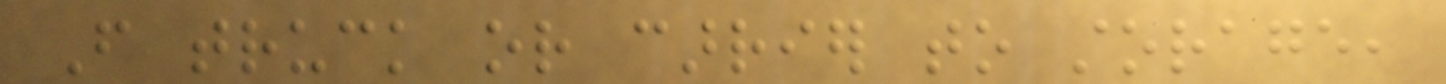From truck or carrier to storage,
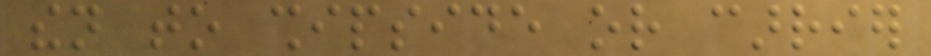then to shipside or carrier
